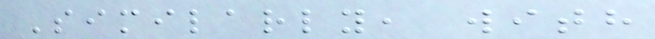Similarly, with
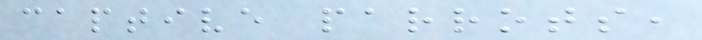captive parrots,
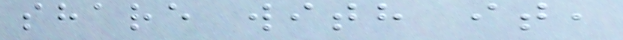share with it,
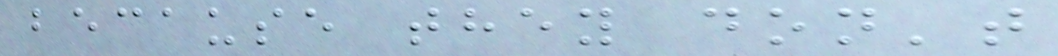because they don't
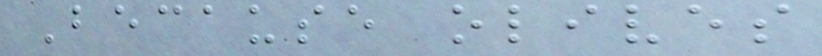Because olives
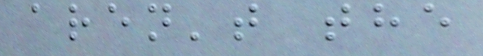aren't the
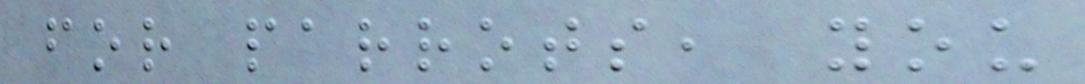for parrots, you
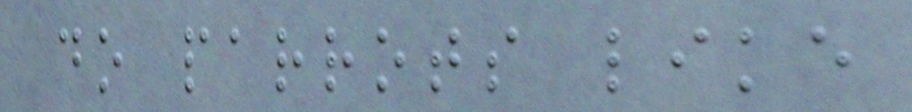do parrots like
